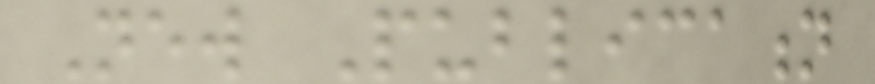New Publication
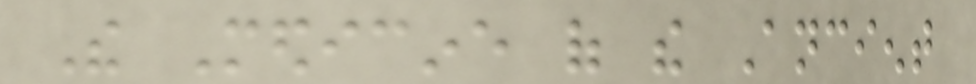The Medicine of the Ancient
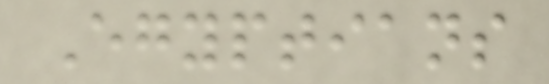Egyptians
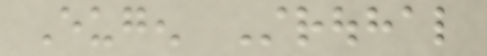Eugen Strouhal
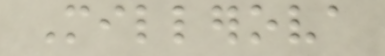Millerova
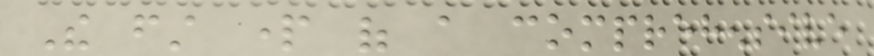The first part of a comprehensive
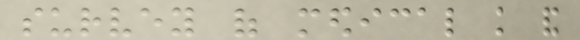survey of medical knowledge and
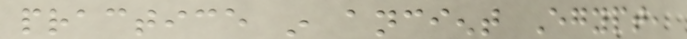practice in ancient Egypt,
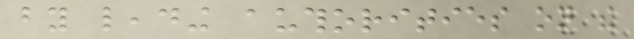by leading authorities on the
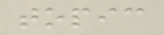topic
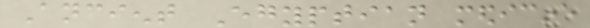Ancient Egyptian medicine
